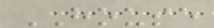HOUSE
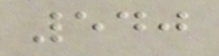540
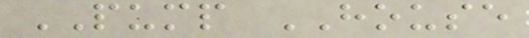PUMP HOUSE
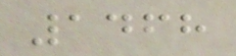1468
